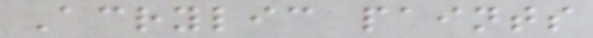Acrylic paints
